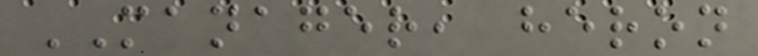MANAGER, heron
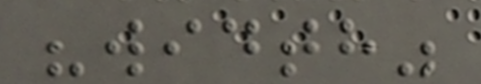"width"
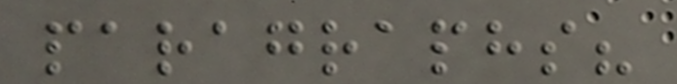paragraphs?
